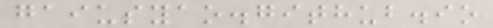gaiusyao.github.io
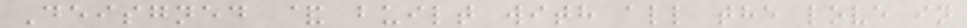Deisgned & built with all the love in
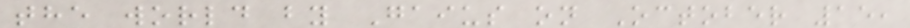the world by Gaius on October 15,
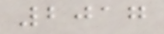2017
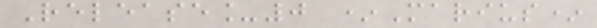Release_0 *Marius*
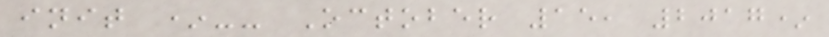init *-- October 15, 2017*
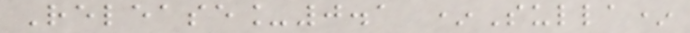Release_0.1 *Sulla*
